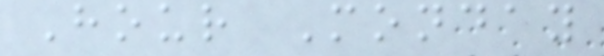Hour Monday
